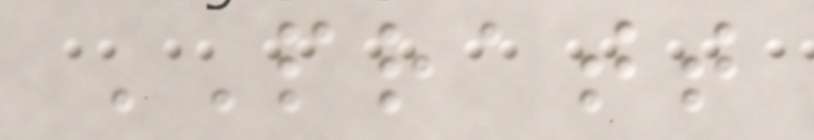PRATT
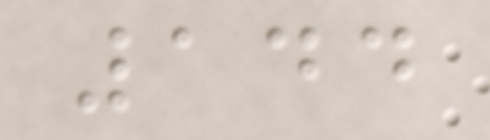144
